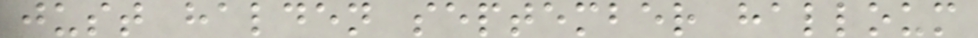just halden september halloum
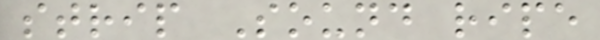strip Sound ripe
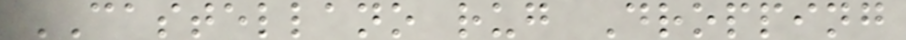CASTELLANO rug Dropping
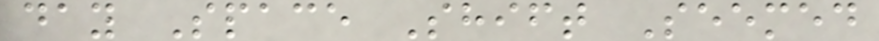day Space Shift Seemed
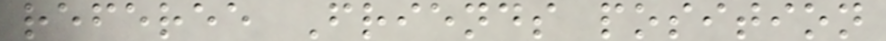referee Friends position
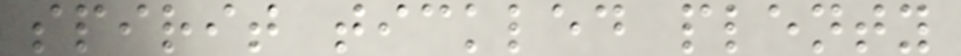spirit tickled plenty
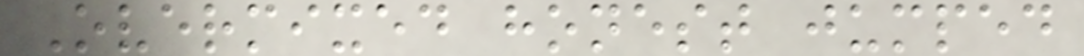Overmixed honest jumped
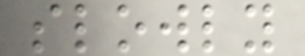slowly
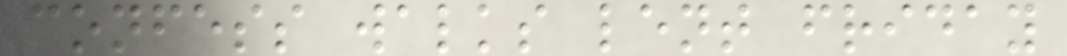confess walks lent friday
